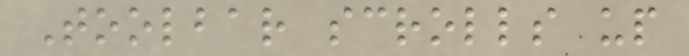Toolbar scrolls up
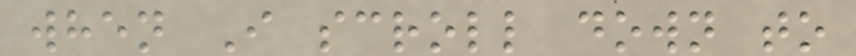when I scroll down to
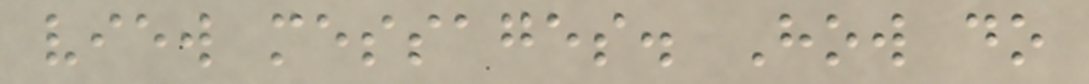view messages. How do
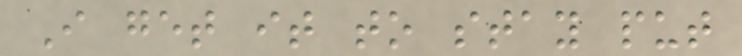I get it to stay put
